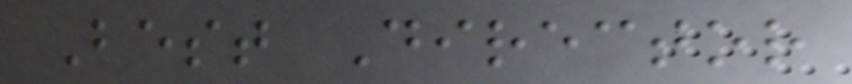Best Director
